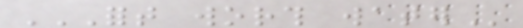FORT WORTH WATER
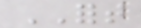FORT
